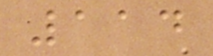114
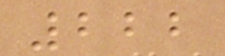222
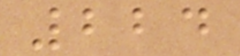224
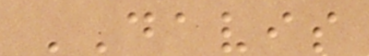DAVIS
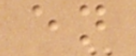en
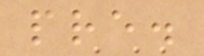pre.
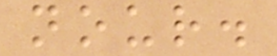nour.
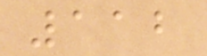112
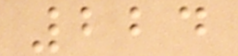224
